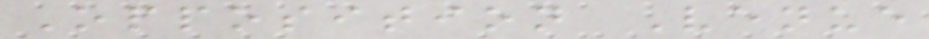Opposition Venue
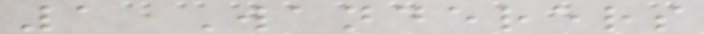1 Wanderers
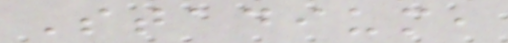Stadium,
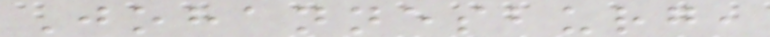Johannesburg,
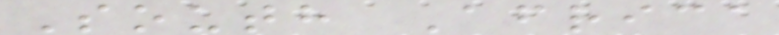South Africa
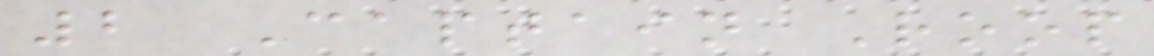2 Captain Roop
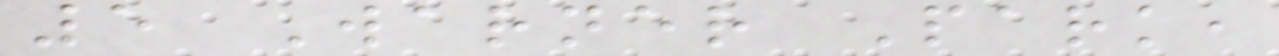5 Warner Park,
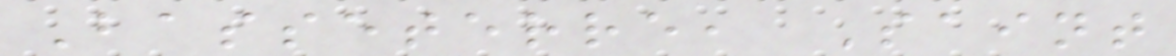Basseterre, Saint
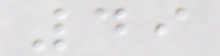49
